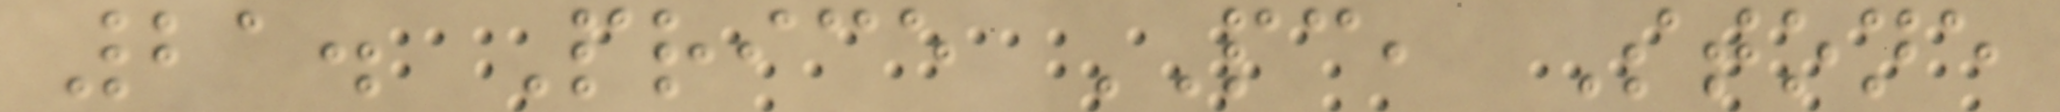21. Price PC, Stone
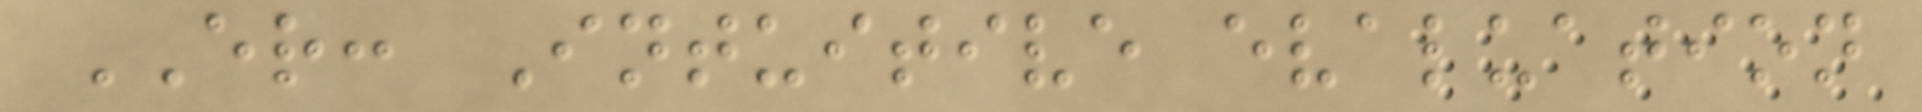ER: Intuitive evaluation
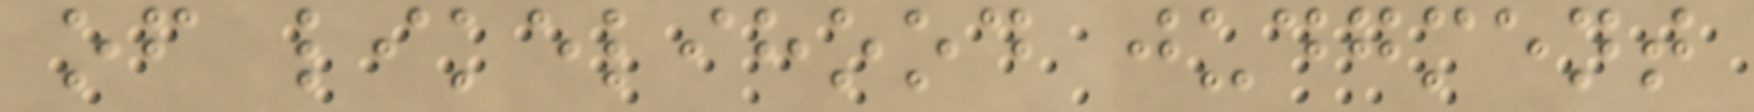of likelihood judgment
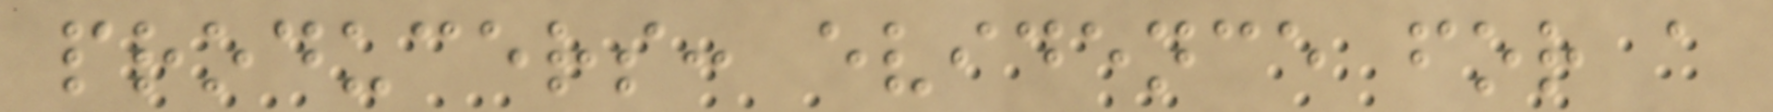producers: evidence for a
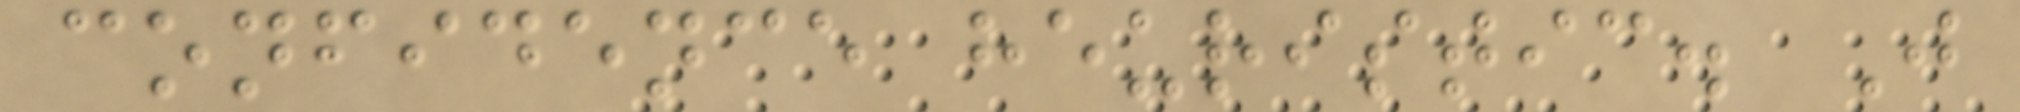confidence heuristic. J
